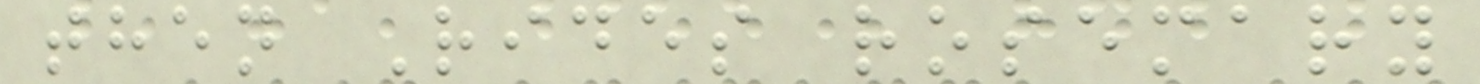then Rides rosemary
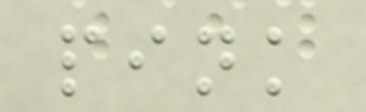pink
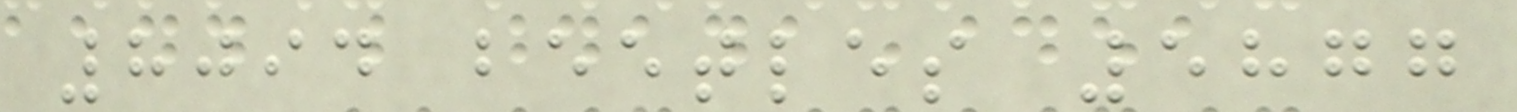8094 beetles 5877
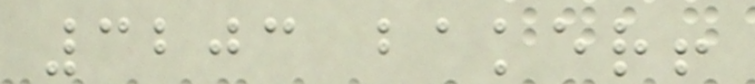3203 baker!
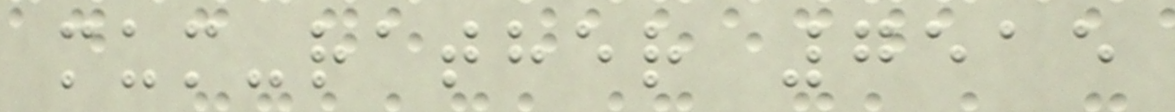mum-rather 7515
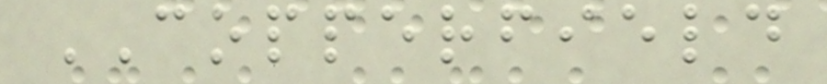COPPERFIELD
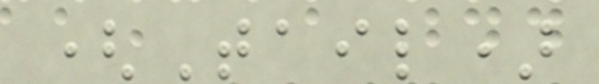(Tail)
